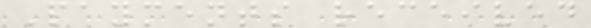Payments received
